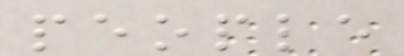people
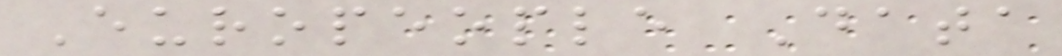Europeople Data
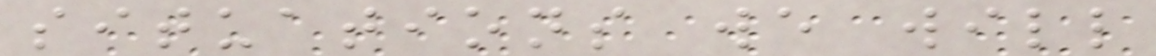situations we will
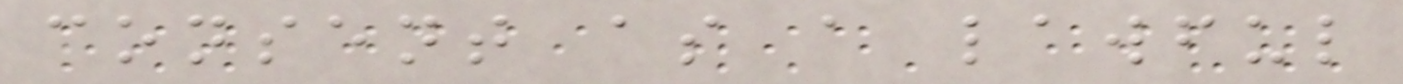consent as a lawful
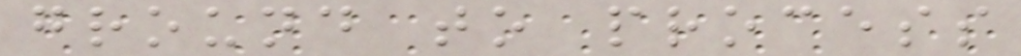ground to process
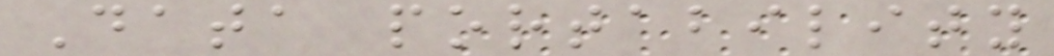Data portability
